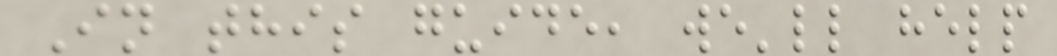In this guide, we'll help
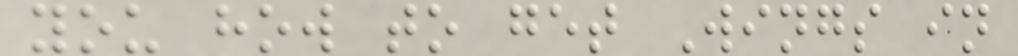you how to get Wings in
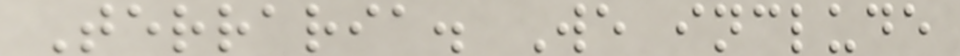Terraria. We include
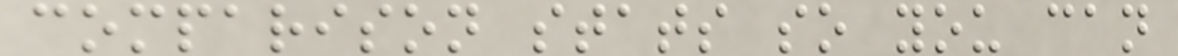comparison stats so you can
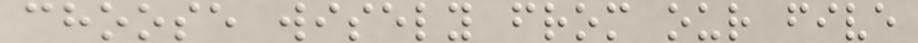choose wisely from our five
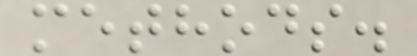methods.
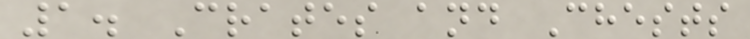1. Crates and Chests
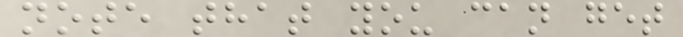note that you can get
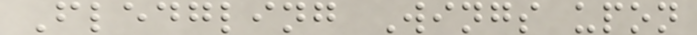Fledgling Wings upon
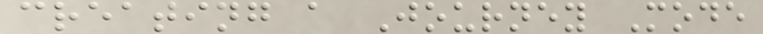creating a Journey Mode
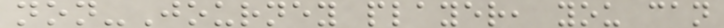non-Journey player, you can
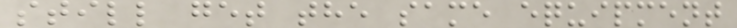still get the same equipment
